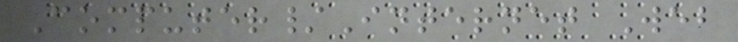Computer/Internet Web
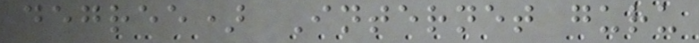degree) Internet guru
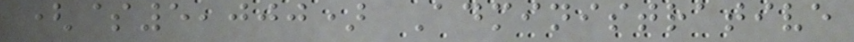($5,000) Administrative
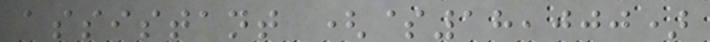assistant ($18,000)
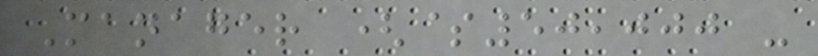Manager ($50,000 -
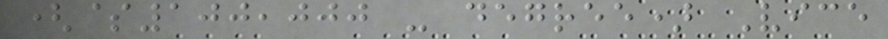($100,000 - degree) Vice
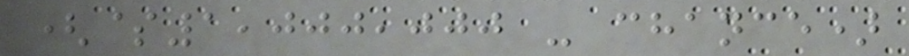($1,000,000 - chance)
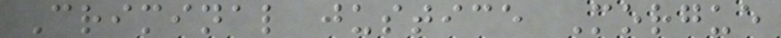Criminal justice Morgue
